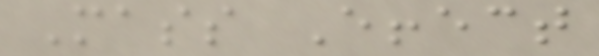Mass Effect
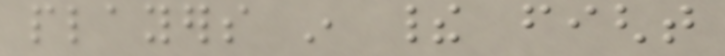players in their fight
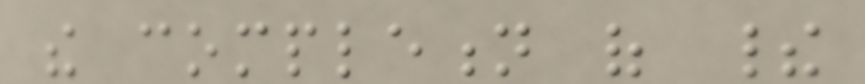the completion of their
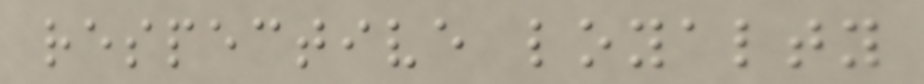respective loyalty
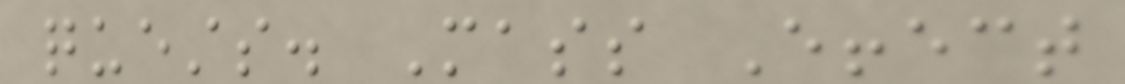quests. Mass Effect
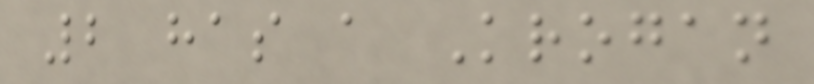2 has a Krogan
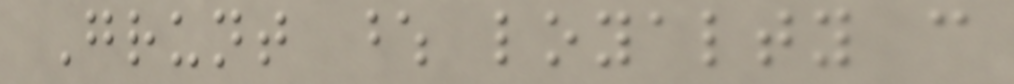Grunt whose loyalty can
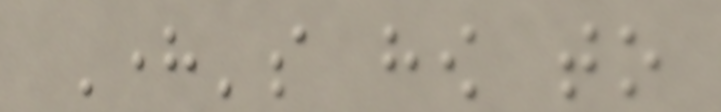Here's how to
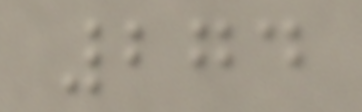274
